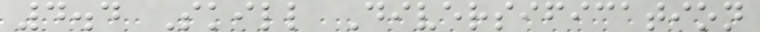4.4 Skill Diversification
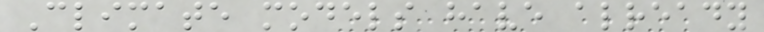Climate models have already
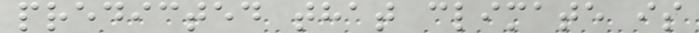predicted that climate is
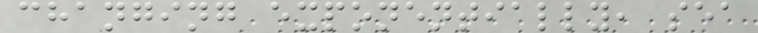changing exponentially, sea
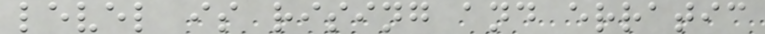level is rising and erratic
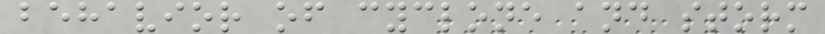behavior of cyclone and storm
